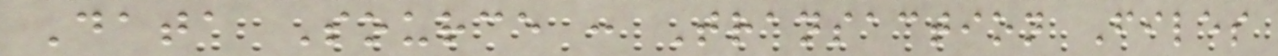Data Source : Transaction Files
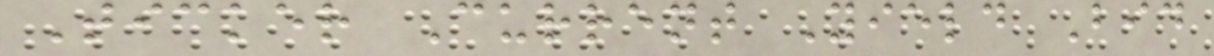Ticker Current Yield Bid
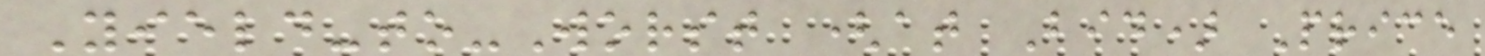Yield-to-Worst (at Bid) Price
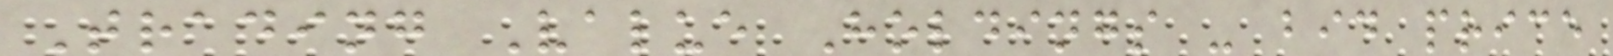Trading Value Holdings - bid price
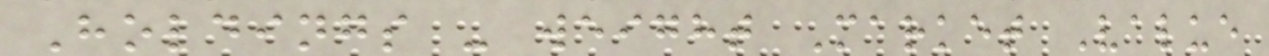Holdings - weight Market Value
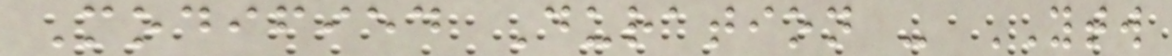Modified Duration - YTW
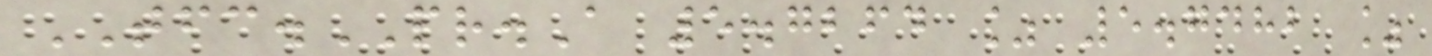TFC.PR.A 5.7264 % 5.7482 %
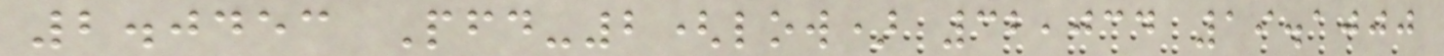2.0453 Pfd-2(low) 32,034 19.1000
